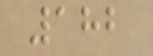182
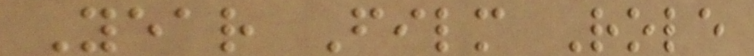Year Film Role
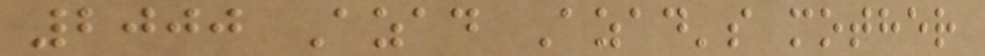2000 Azad Azad's mother
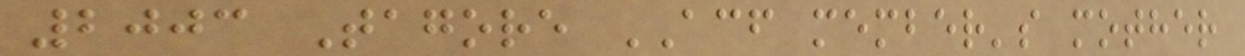2003 Tagore ACF member's mother
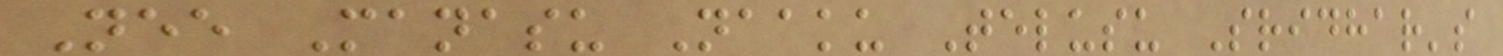Nee Manasu Naaku Telusu Sridhar's
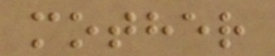mother
